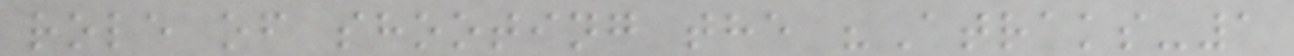role of shooting the "Atraks-1
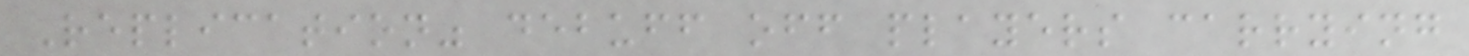Replication" debuff off players carrying
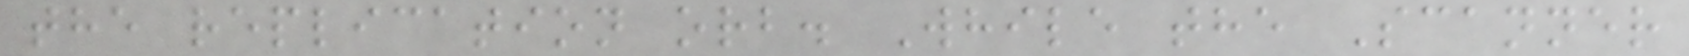the replication orb. While the Scanner
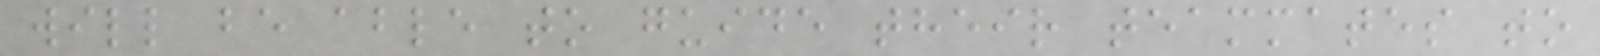will be able to guide their teammates to
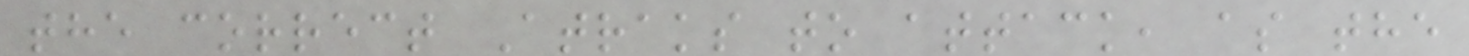the correct Atraks to attack, as the
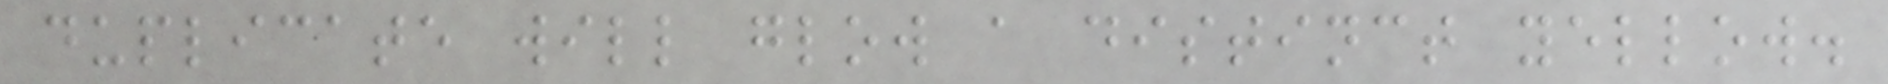duplicate will glow a distinct yellow.
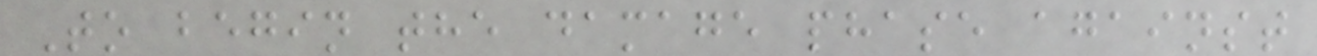To begin the damage phase against
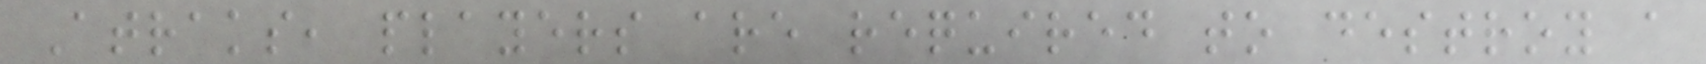Atraks, players are required to destroy a
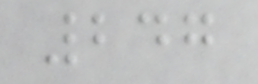247
